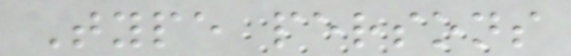Type persons
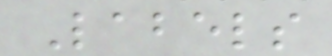Labels
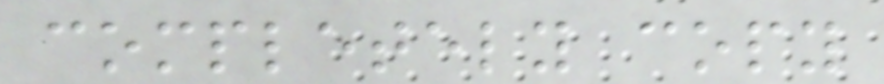completely copy
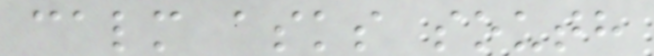calm asks south
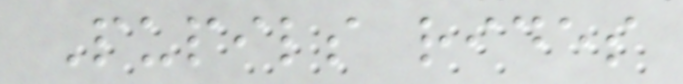Pupils rides
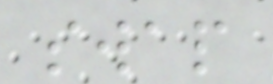swap
